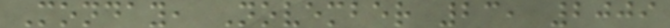Monday, November 23, 2009
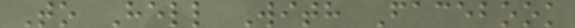To Hell With Facebook
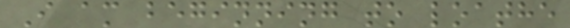I am beginning to loathe
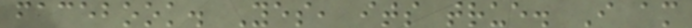facebook. Yes, its true. I am
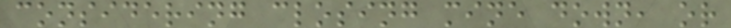considering closing mine down, or
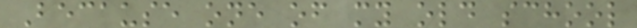Because one of my old school
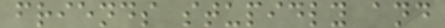friends stupidly and
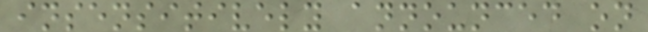insensitively announced on
